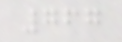767
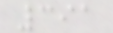391
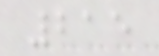215
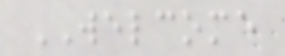WELCOME
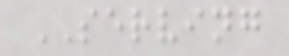SERVING
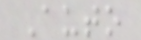Auto
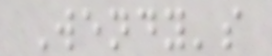Wendy's
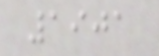1901
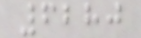6280
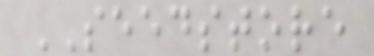SEEDSTORE
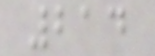214
